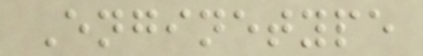Enginetype
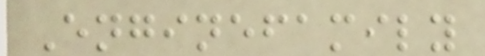Enginefamily
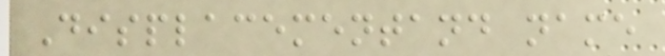Displacementand name
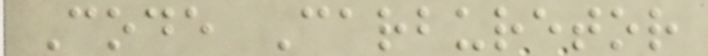Code Carburetor
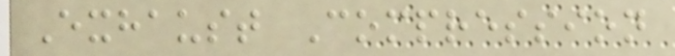Exhaust Compression
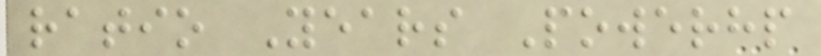ratio Years Powerhp
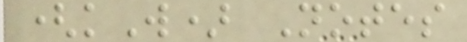(kW) Notes
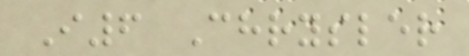I6 Chrysler
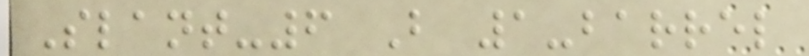Slant-6 B 1-barrel
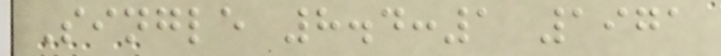Single 8.4:1 1971
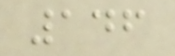146
